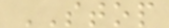STOP
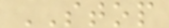STOP
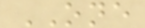ONE
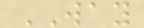WAY
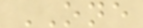ONE
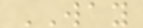WAY
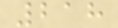218
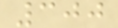300
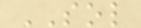SOL
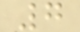7
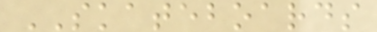SKATEBOARDS
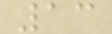13
